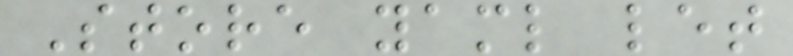Store yaml let
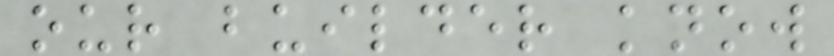our builder know
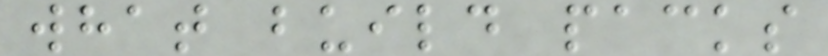what build packs
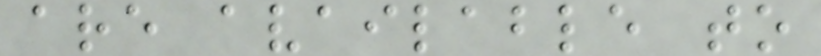are available to
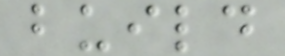build
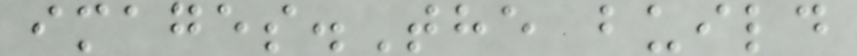images.The build
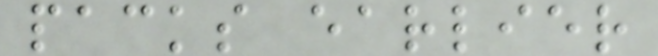packs earlier
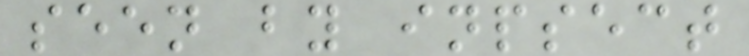seen by inpsect
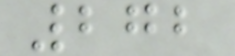272
